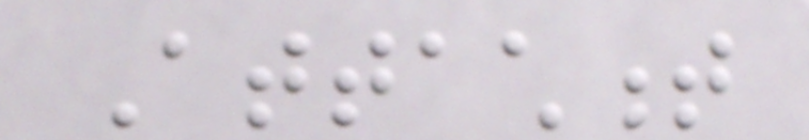Attachment
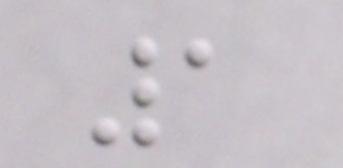1
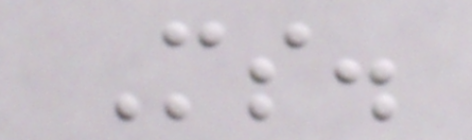Ms.
